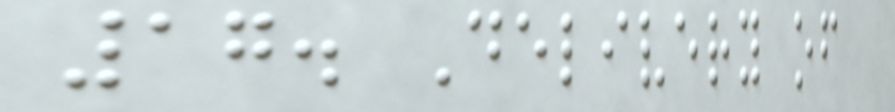17. Delivery of
